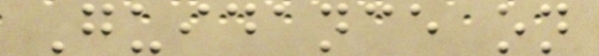Guidance on
